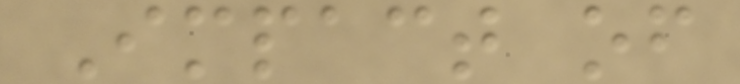Impact of
